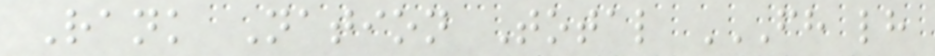Rank Nation Total FH LH
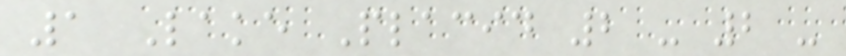1 Lake Placid 2 - 2 -
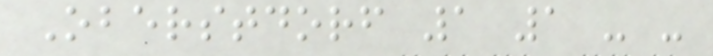Oberstdorf 1 1 - -
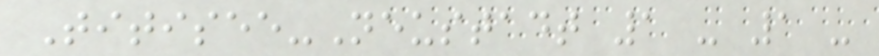Titisee-Neustadt 1 - 1 -
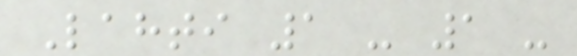Lahti 1 - 1 -
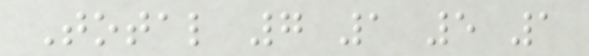Total 7 1 5 1
